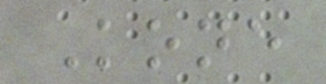Kone
